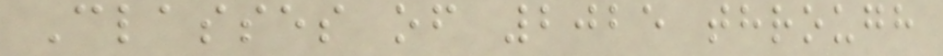Classes of 2025 through
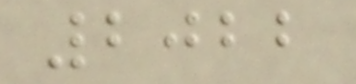2022
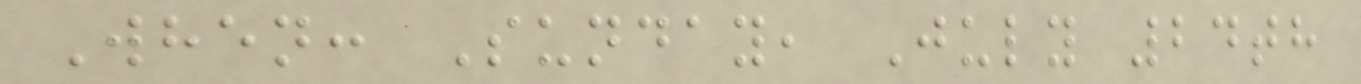When: Sunday, July 24th
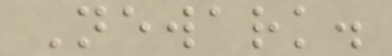Newark.
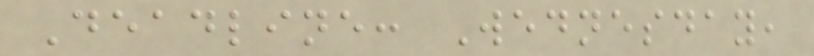Deadline: Wednesday,
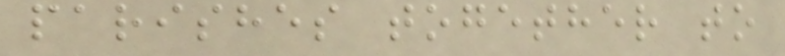parishes together to
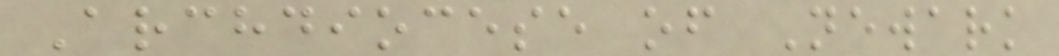Archdiocese of Newark
